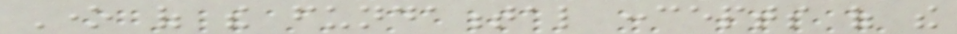One of the fundamental concepts of the
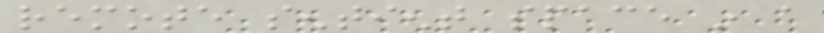remote sentient space in a
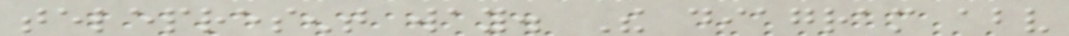telepresent way. The diagram above
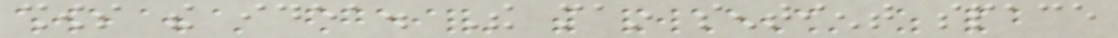shows the idea. The main sentient space
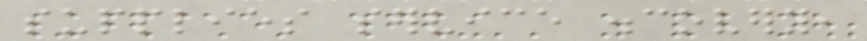supplies service discovery,
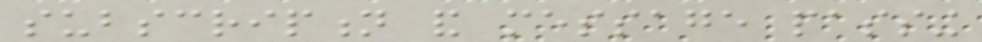subscription and message passing
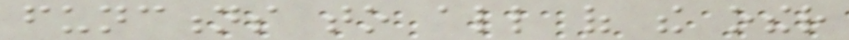functions to all of the other
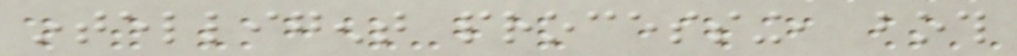intelligent processing, both
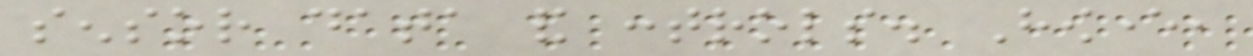sensor data and controls. However,
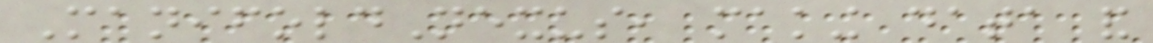ManifoldNexus, making data and
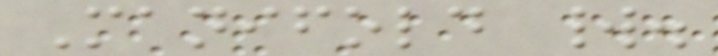Manifold world.
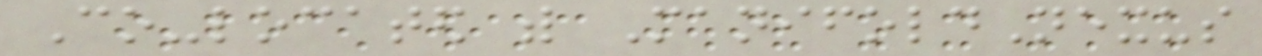Co-located with ManifoldNexus
